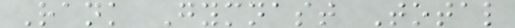Rank Gymnast Total
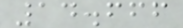14.666
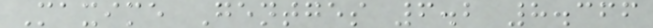Maxime Gentges 6.2 8.366
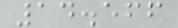14.566
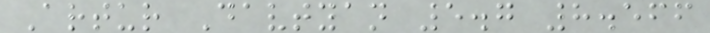Artur Davtyan 5.7 8.566
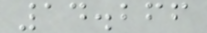14.266
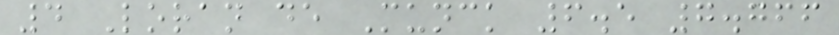4 Loran de Munck 6.5 7.766
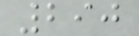290
